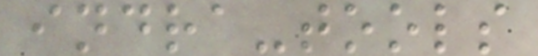indra-tools
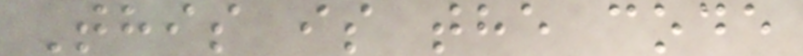This is the code
